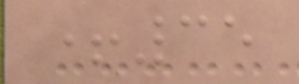+35
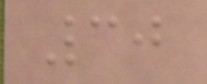30
